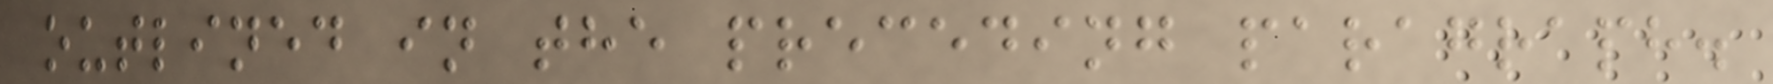outlined in the preceding paragraph.
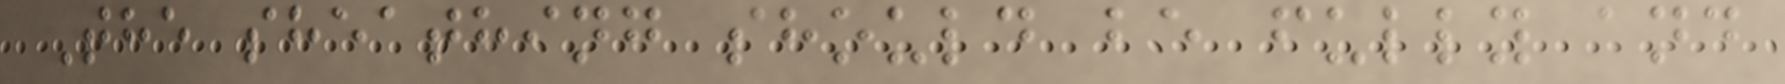The sheathing should be fully and
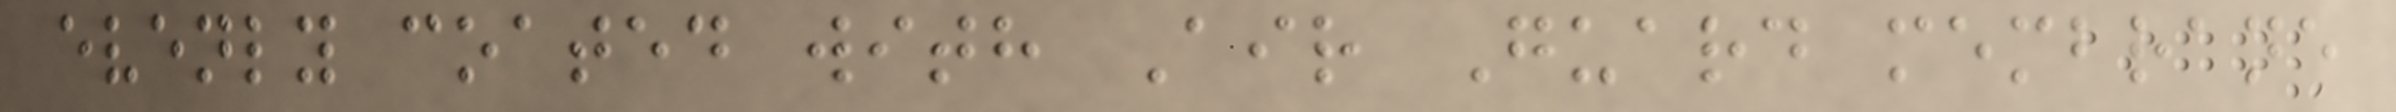evenly coated with Air Guard membrane
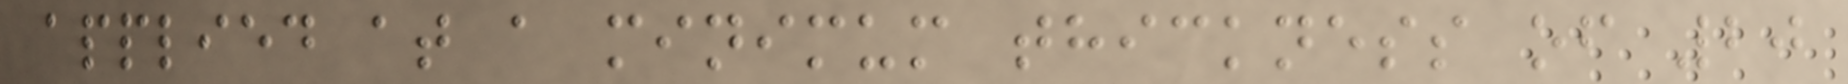applied at a minimum thickness of 20
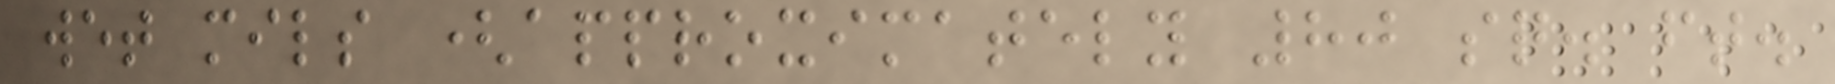wet mils (approximately 80 sq. ft.
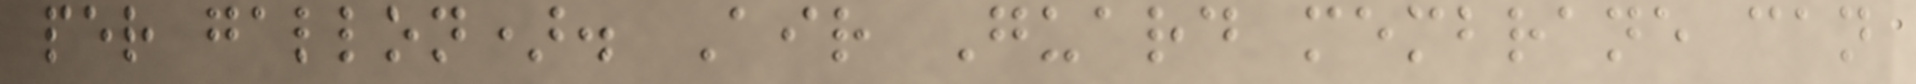per gallon). Air Guard membrane can
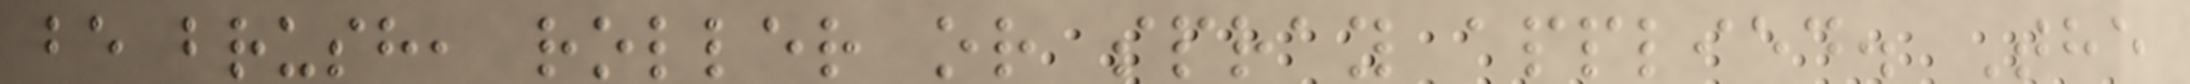be brush, roller or spray applied. The
